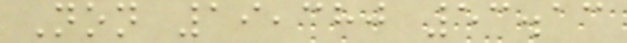Non 19,380 53.13
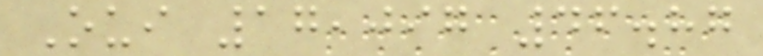Oui 17,097 46.87
